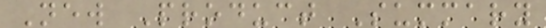New Product Summary
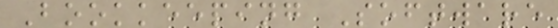Bookkeeping Software
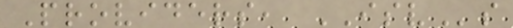Providers, ISVs
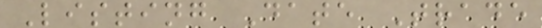Listing Date Trade
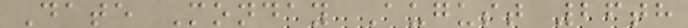Date Monday August 26th
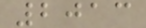2013
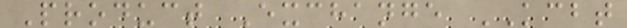Product Exchange KCBT
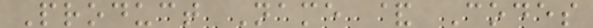Product Name & Codes
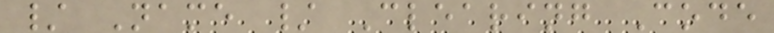/ Name / Clearing Code
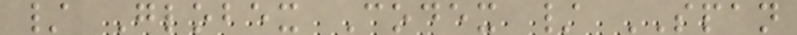/ Globex Codex / SPAN
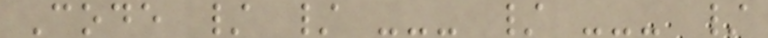Code / / --- / --- /
